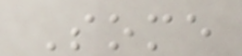Some
